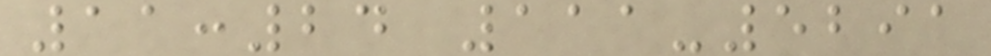11:24 111-5291
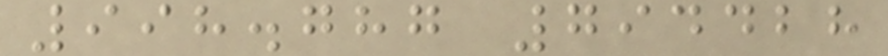998.787 794428
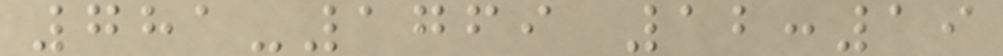781-1769 12:19
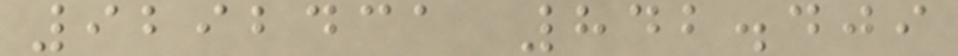9292431 842.409
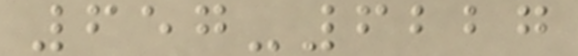657-6227
